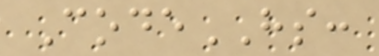CodeHS:
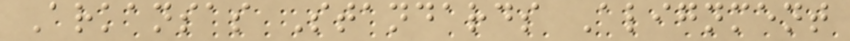Arkansas Standards Alignment
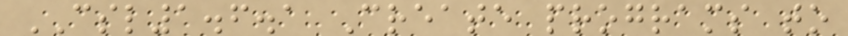CSL1.6.1 Create programs to
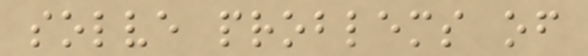solve problems of
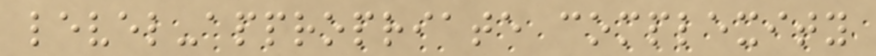level-appropriate complexity
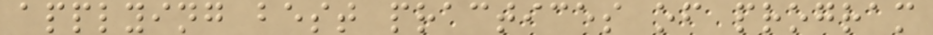applying best practices of program
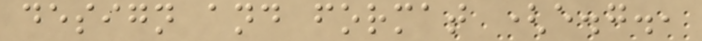design and format (e.g.,
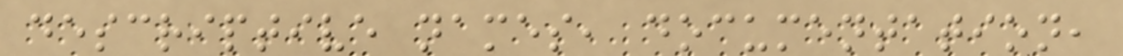descriptive names, documentation,
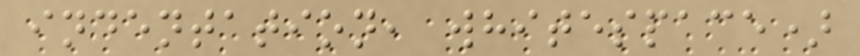indentation, whitespace)
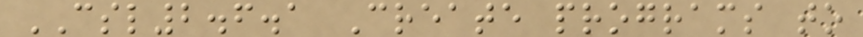CSL2.6.1 Create programs to
